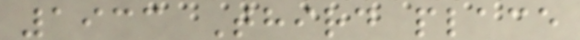1933 Third place
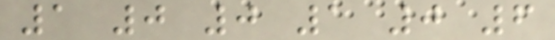1 0 0 1 0 6
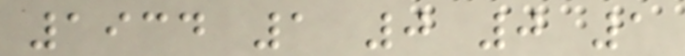1934 1 0 0 1
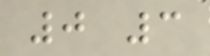0 3
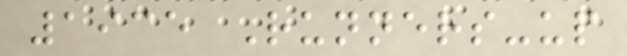1935 Runners-up
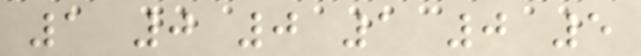1 0 0 1 0 5
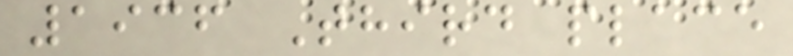1936 Third place
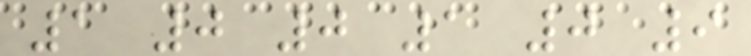1 0 0 1 0 9
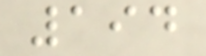194
